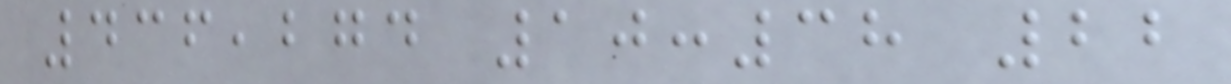436,274 10:38 22
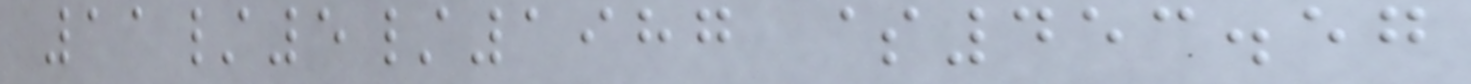11/5/1987 $453.57
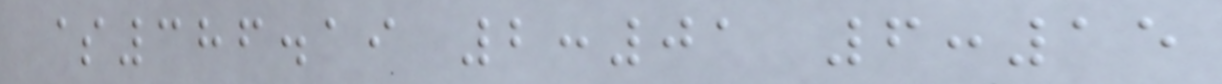$386.19 2:01 6:15
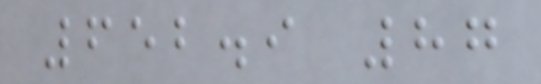652.9 87
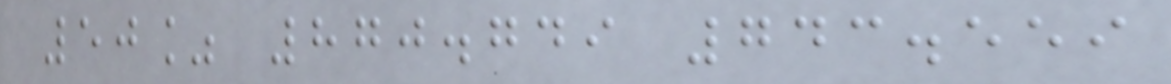50% 870.749 743.559
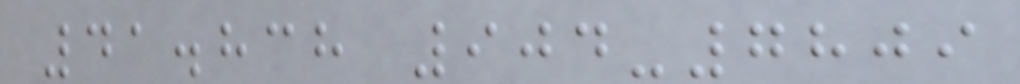41.838 904-7809
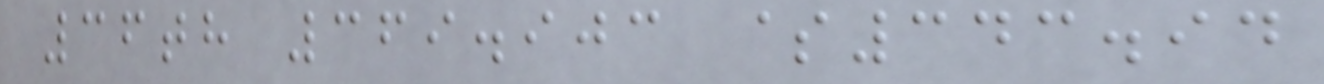36th 369.903 $343.94
